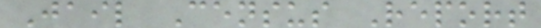Jail Census Report
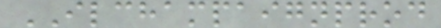ILCHAMPAIGNPROD
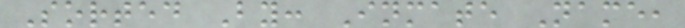Sorted By: Inmate Name,
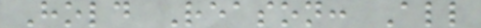Hold Reason: All
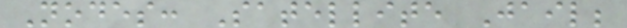Nodes: Satellite Jail;
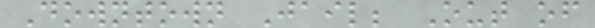Downtown Jail; Out of
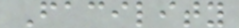Facility
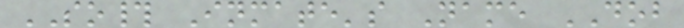SO# Inmate's Name DOB
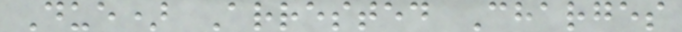Due) Arrested Charges
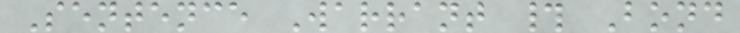Sentence Warrant # Bond
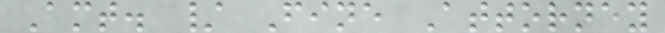Amt. / Fine Attorney
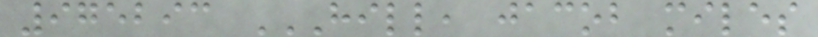975293 HILL, JACOB MILES
